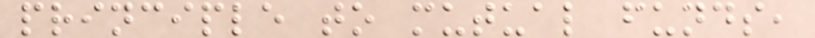principle to mutual funds,
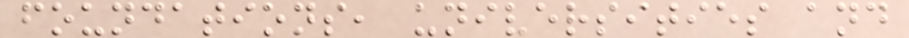foundations, universities and
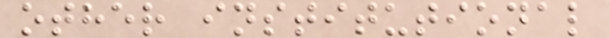other institutional
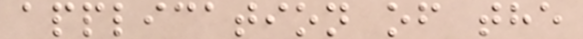application of the
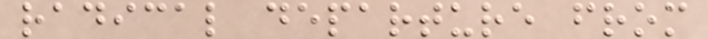radical departure from
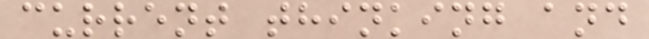current thinking and
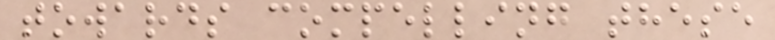towards compelling these
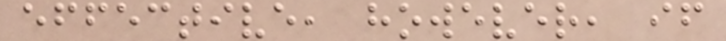effective, however, if
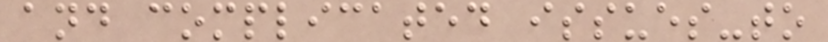and complicated issues-to
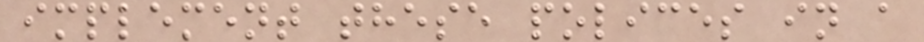implement these polices in a
